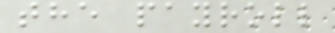the payroll
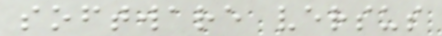software versus
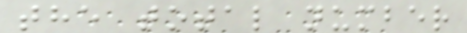the total number
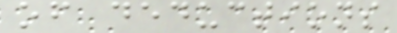of deductions
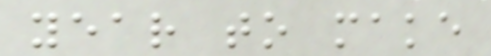year to make
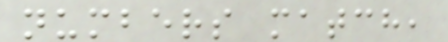numbers match,
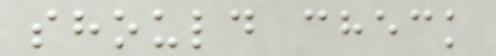should check
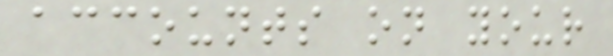accounts on your
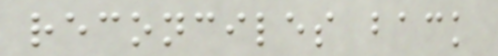reconciles back
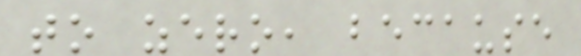to zero, because
